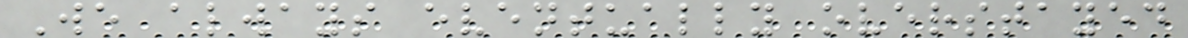We always eventually overstayed
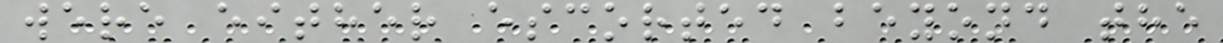were either escorted beyond the
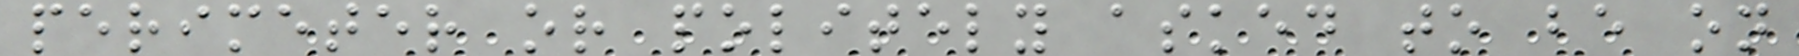perimeter or politely asked to be on
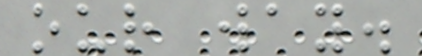our way.
